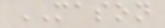MASON
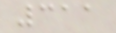311
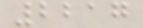2217
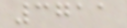3711
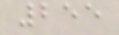255
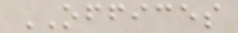OFFICES
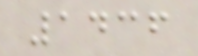1436
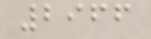2966
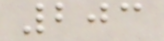203
